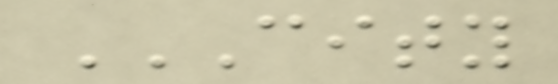CITY
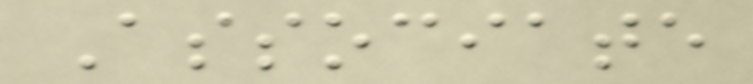Associate
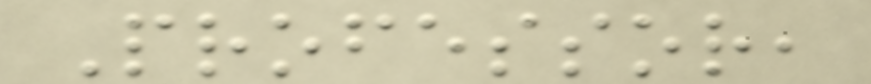Professor,
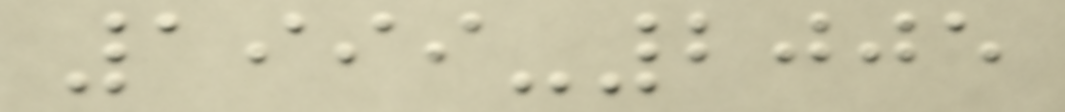1999-2005
